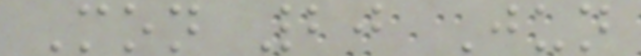Mon 20 Jun
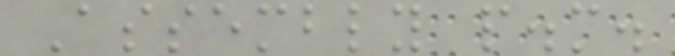Assembly p.m.
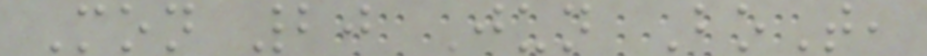Mon 20 Jun BoT,
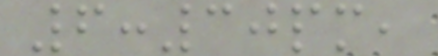6:30pm,
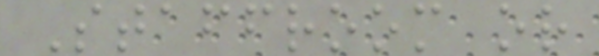Staffroom or
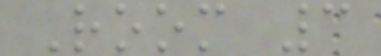Room 3
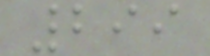299
